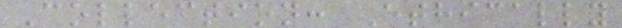Collection: Ethically
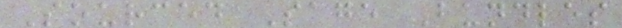Sourced Sage Bundles
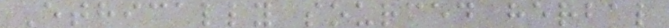Ethically sourced herbal
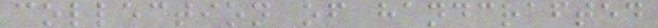collection of handcrafted
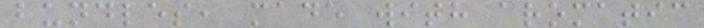bundles, made with aromatic
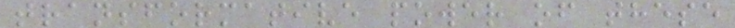transformative power of these
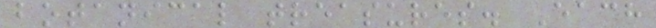botanical treasures. Each
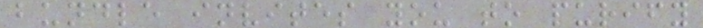bundle invites you to purify
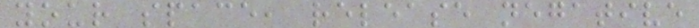your space, release negative
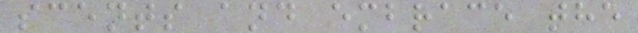scents and embrace the
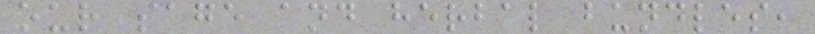our sage and herbal bundles,
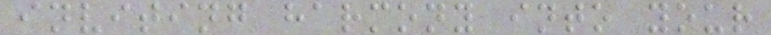inviting harmony into your
